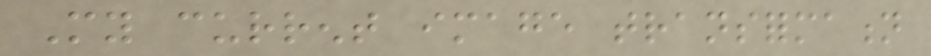My current image transformation
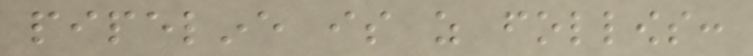pipeline is as follows:
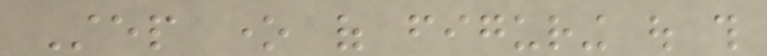Step one of figuring out this
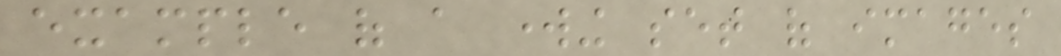example of a working set of images
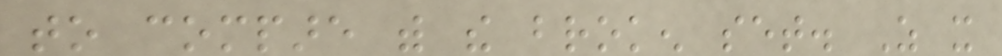to compare with the broken set. As it
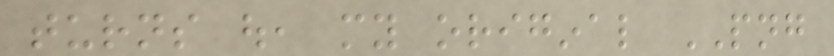turns out, my original PNG
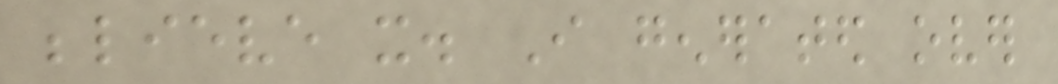believe it. I generated over
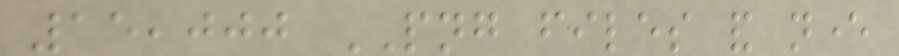15,000 PNG files and never
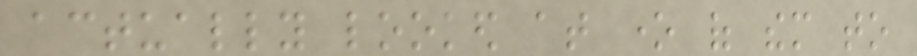actually looked at one of them to
